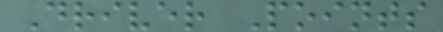Driver Points
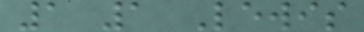1 1 Lewis
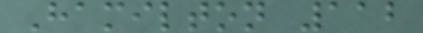Hamilton 112
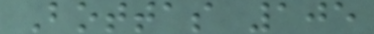Bottas 105
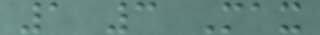1 3 Max
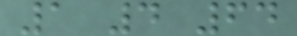1 4 64
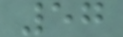57
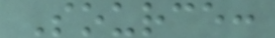Source:
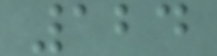124
